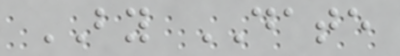BY DATE
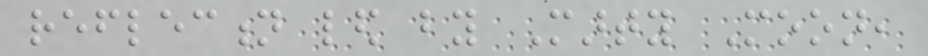reflection led by Marty Moon,
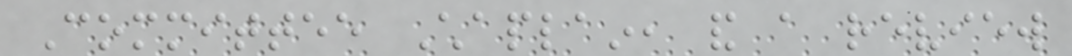Committee Chaplain, and a review
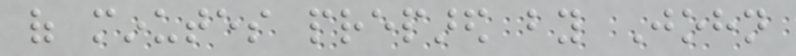of minutes prepared by John
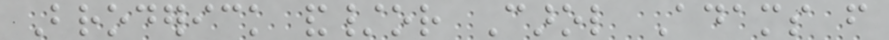Broderick and/or Carol Adams from
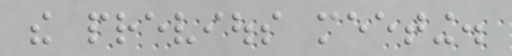the previous meeting.
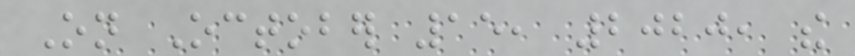On October 15, 2020, the
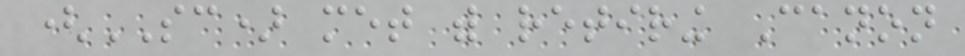(SC) met with retiring Canon
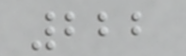222
